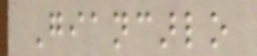Giancarlo
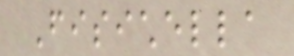Fisichella
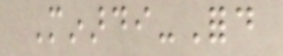Minardi-Ford
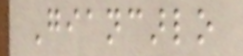Giancarlo
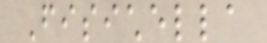Fisichella
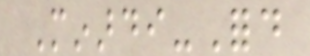Minardi-Ford
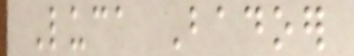Luca Badoer
